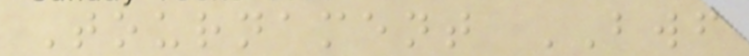Tournament BWF
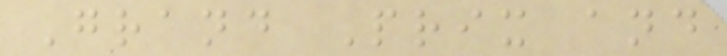Grand Prix and
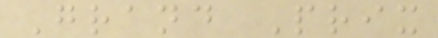Grand Prix
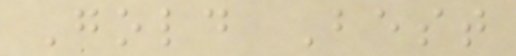Gold Best
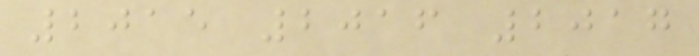2015 2016 2017
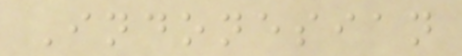Indonesian
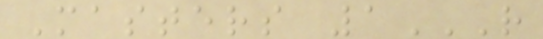Masters 1R
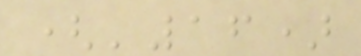('16)
